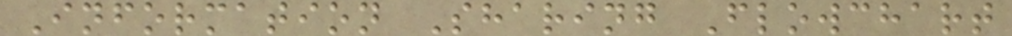Information Sharing Flowchart
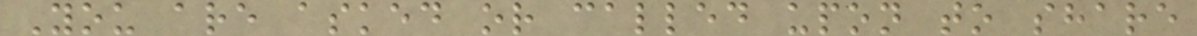You are asked or called upon to share
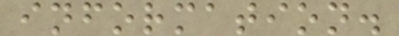information.
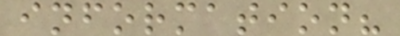information?
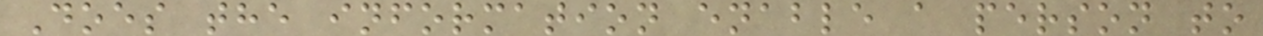Does the information enable a person to
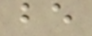be
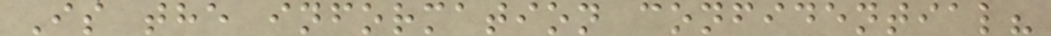Is the information confidential?
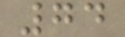74
